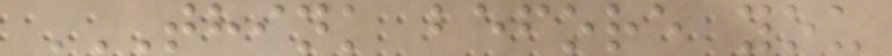THINK BEFORE YOU
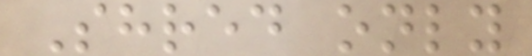Shred only
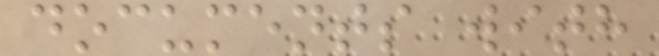documents with
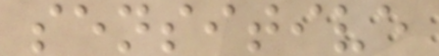sensitive
